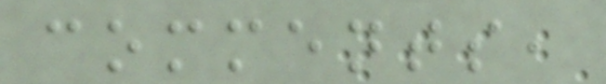comments,
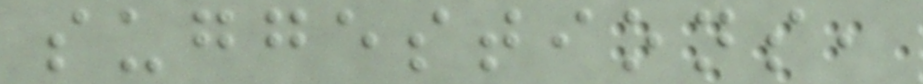suggestions,
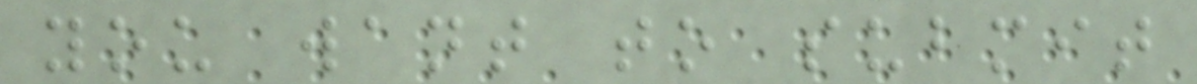you want to submit
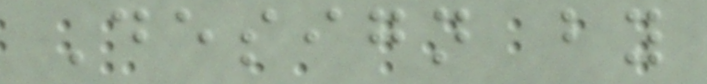Design by
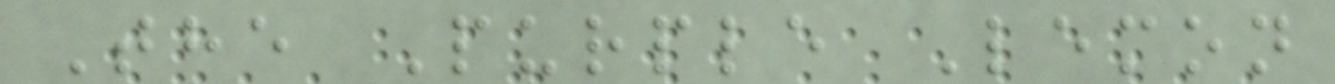The Purple Lemon
